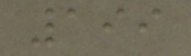199
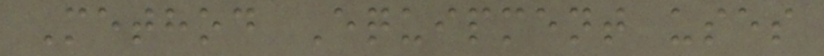Method Equipment uses
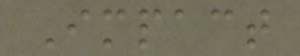Impact
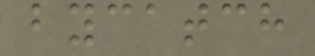bycatch
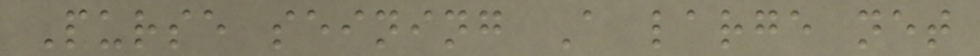Purse seining A large net
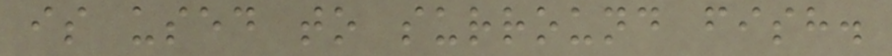is used to surround fish.
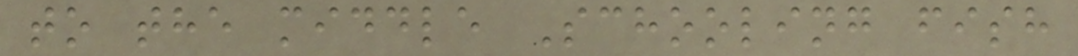to the middle Schooling fish
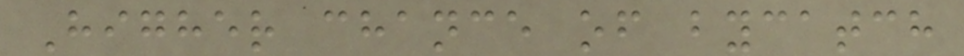Higher chance of bycatch
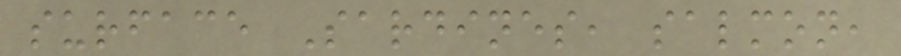surface Sardines, salmon,
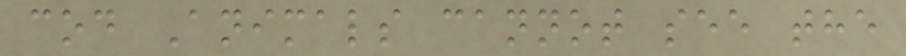cod Animals cannot see the
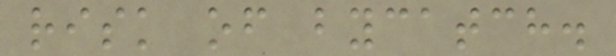risk of bycatch.
